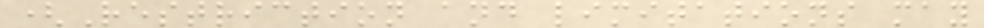(Restriction and limitations may
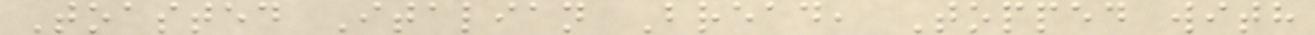Toasted Italian Bread, Topped with
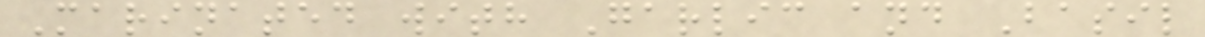Marinated with Garlic and Basil
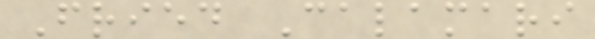Fried Calamari
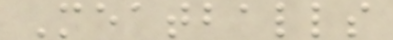Meatballs
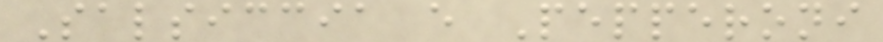Salsiccia e Pepperoni
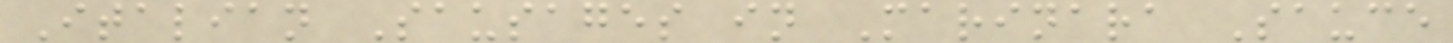Italian Sausages in Marinara Sauce
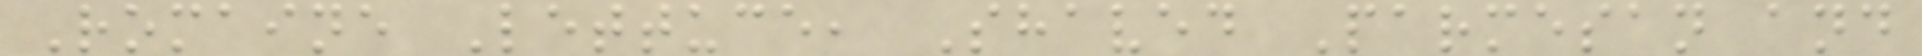Romaine Lettuce, Shaved Parmesan and
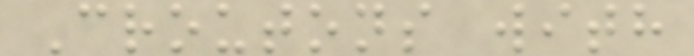Croutons with
